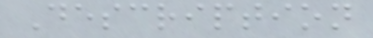Description
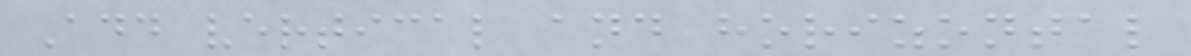Add vertical and horizontal
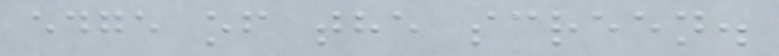edge of the screen.
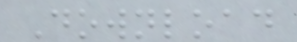Download
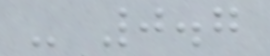- 0.7
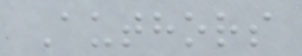Authors
